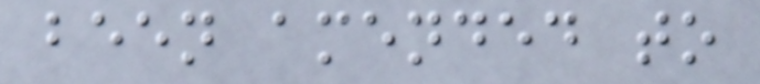been amended to
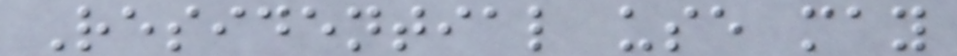Residential use may
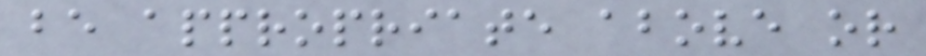be appropriate above or
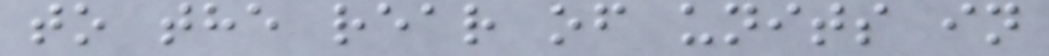to the rear of units in
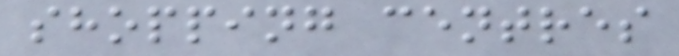shopping centres
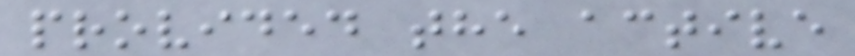provided the active
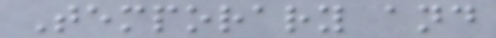Temporary and
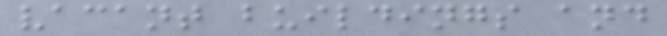vacant buildings and
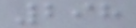298
